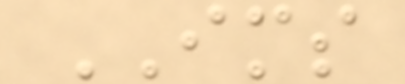IMS
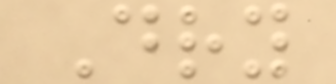Dry
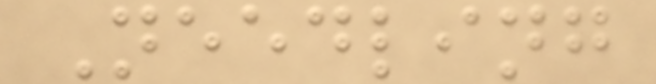Needling
